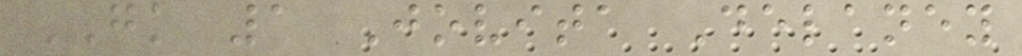GK 1 Jovita Delaney
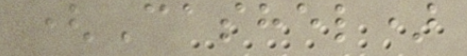(Cashel)
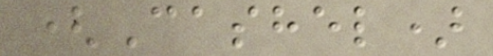(Cashel)
